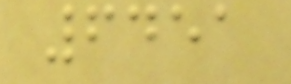6451
